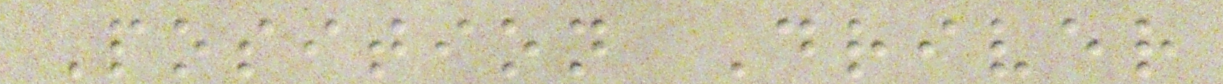Position Driver
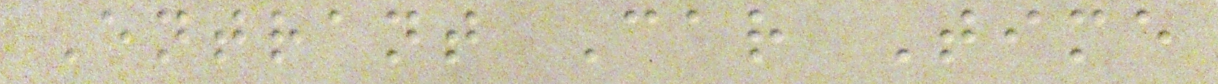Entrant Car Time
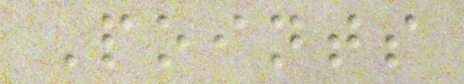Points
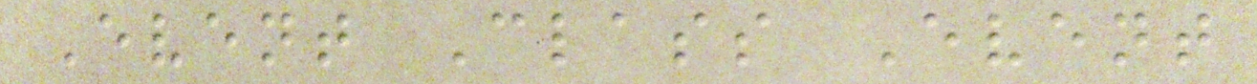Event Class Event
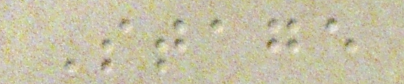Stage
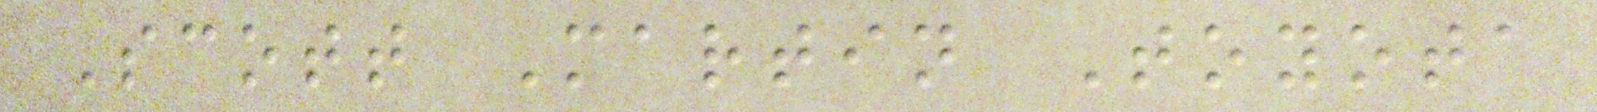Scott Martin Toyota
